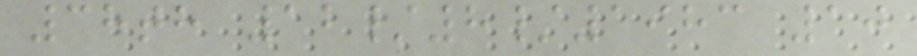38th 12/8/1983 10
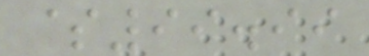$99.99
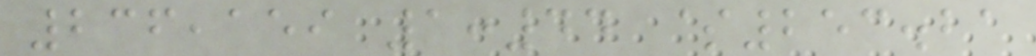236,159 1:44 $253.21
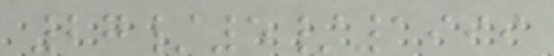27/5/1999
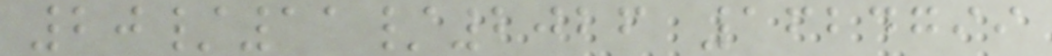20/11/2026 1624799
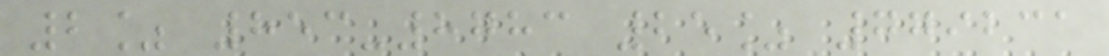2% 853-8783 25% 779231
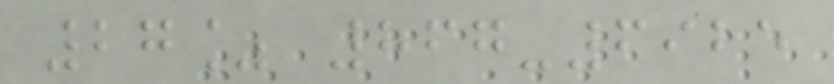27% 867-6925
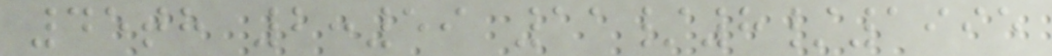45th 2:59 11/8/1995
